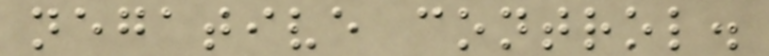negative control.
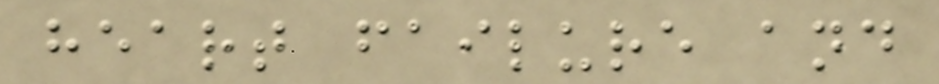heart failure and
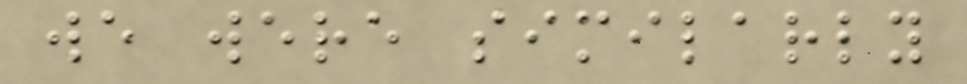we were similarly
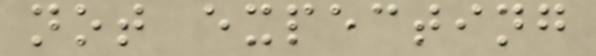not expecting
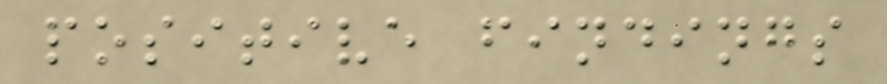positive findings
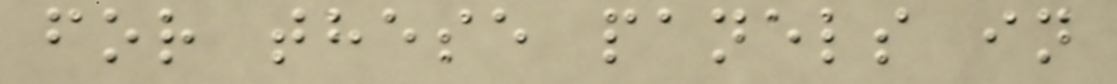for these panels in
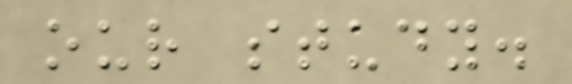our study.
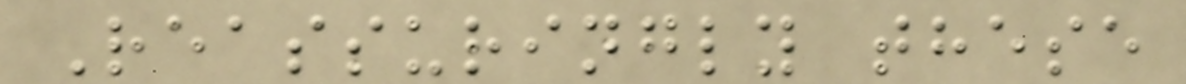Reassuringly these
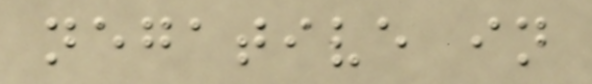negative in
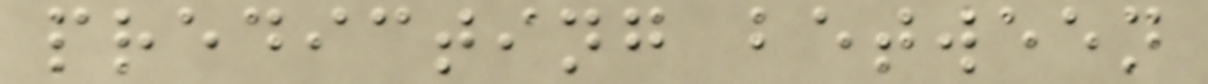predicting between
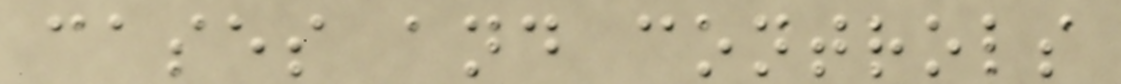cases and controls
